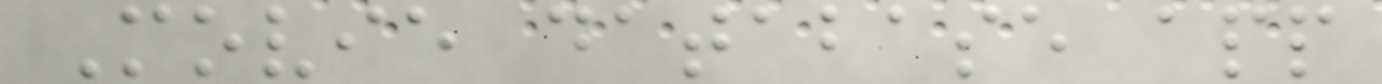Movie database app
